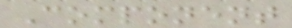Component
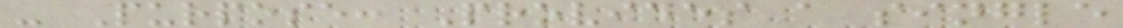- Purpose: Provides a single
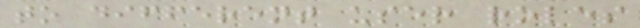to different user roles
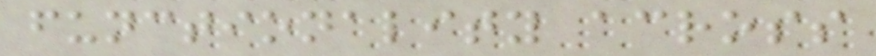functionality across
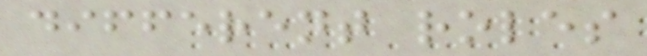different roles
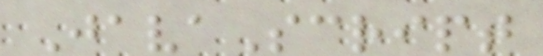JavaScript
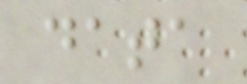data
